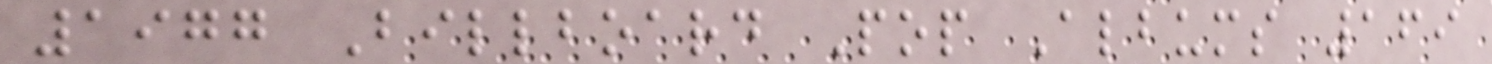1977 Billboard Pop Albums 169
